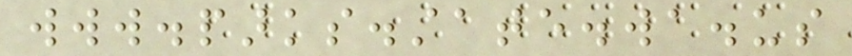www.parks.state.wa.us
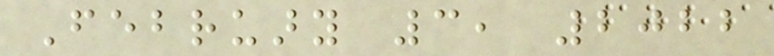February 3, 2022
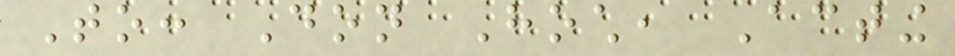To: Don Hoch, Acting
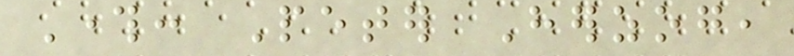Through: Peter Herzog,
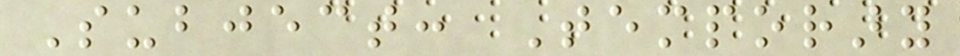Subject: Temporary
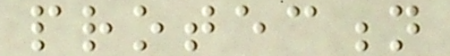protection
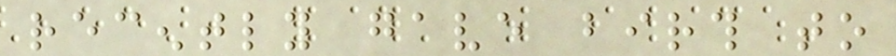recently gave birth to
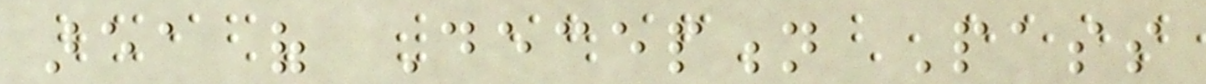area of Deception Pass
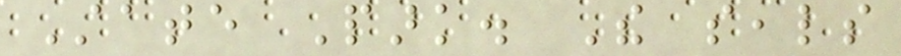State Park. The seals
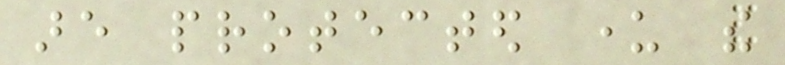are protected under the
